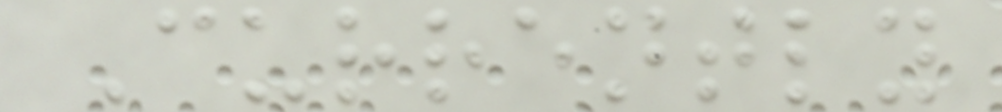Currently
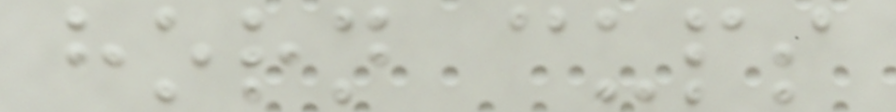horn cups
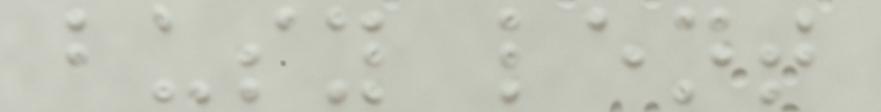busy lent
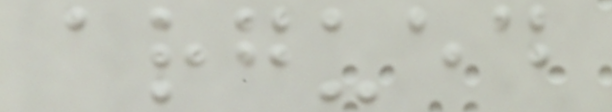argued
